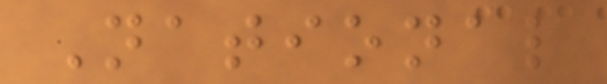National
